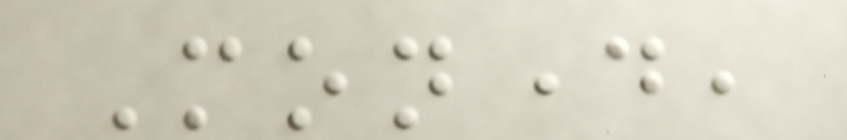Monday,
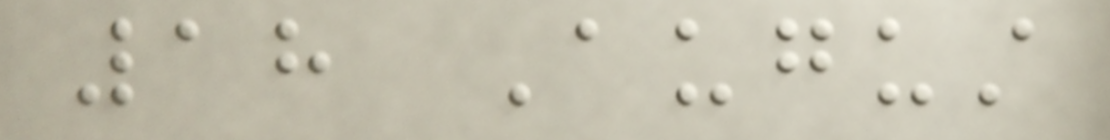18 August
